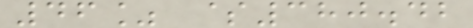46% $380.42
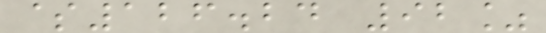$126.24 92%
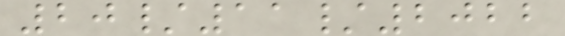20/11/2022
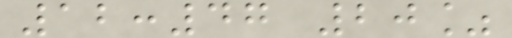12:47 20%
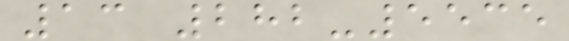13 282-5535
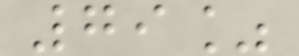79%
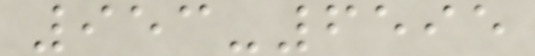953-6595
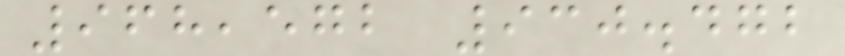968,572 930.472
